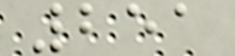251
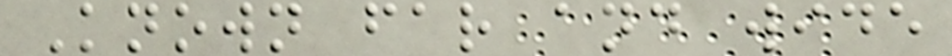Known far and wide
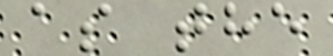as the
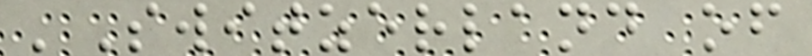'Switzerland of
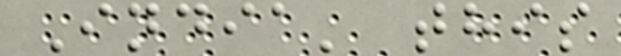India' this
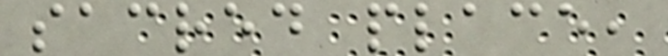sacred place,
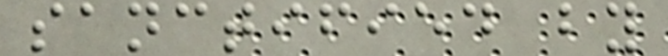sanctified by
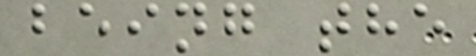being the
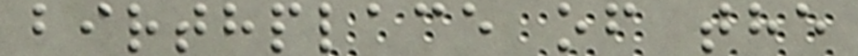birthplace of the
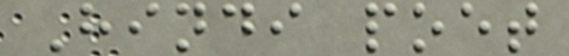Hindi poet
